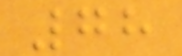78
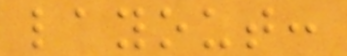layout:
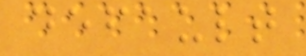default
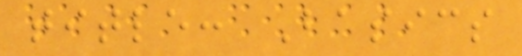title: Basics
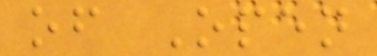of Open
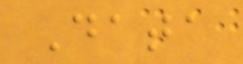Data
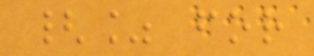{% for
